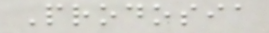Prodosia
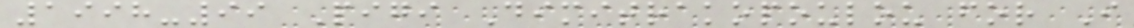1998-99 Pigi Dimitrakopoulou for I
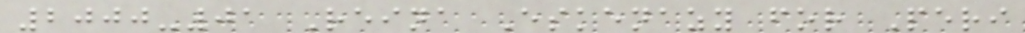2000-01 Reina Eskenazy for Peri
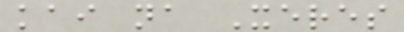kai na Xeres
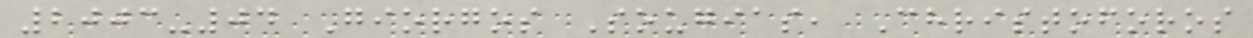2003-04 Giorgos Sougias, Christoforos
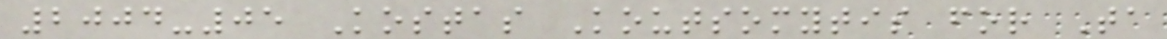2004-05 Kostas Koutsomytis for Ta
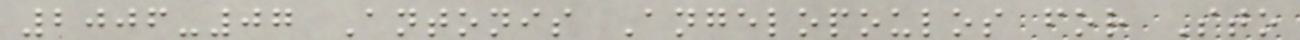2006-07 Antonis Angelopoulos for Sto
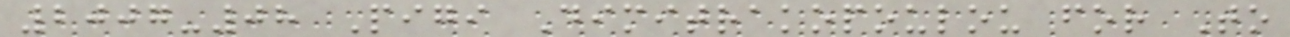2007-08 Pigi Dimitrakopoulou for To
